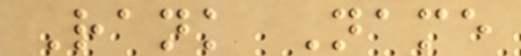Rank Name
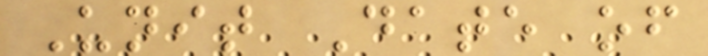Unit Date of
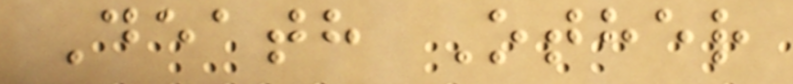Death Other
